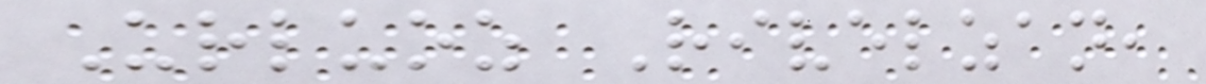Urluoz Rivelzan,
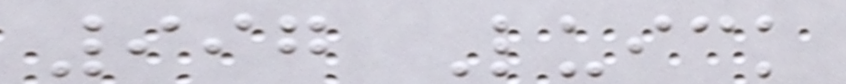997 Luick
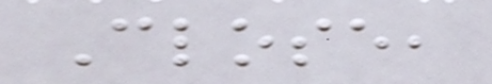Close,
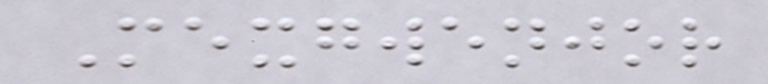Mexgwenjor
